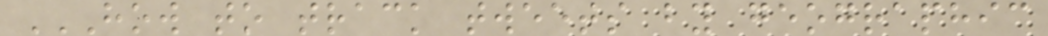HOW TO TRACK TWEETS BY GEOGRAPHIC
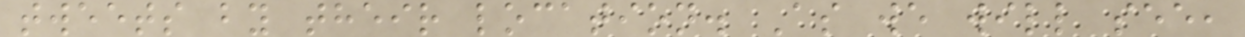tweets by their location. As we will see,
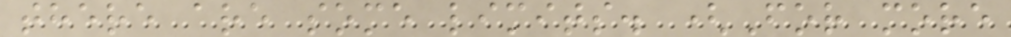there are some limits. (For more
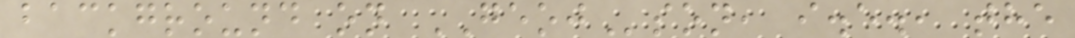background on GEOJson, i.e., the
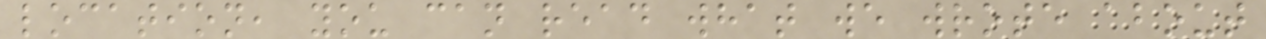location, you can read what we wrote about
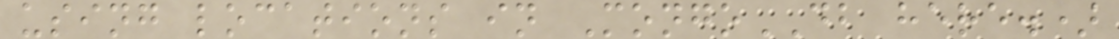using locations in MongoDB here.)
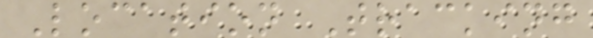Location Tracking
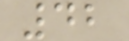42
